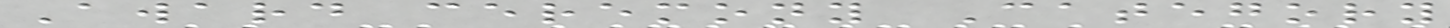Award ceremony Category
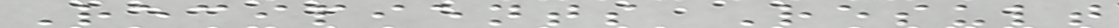Recipients Result
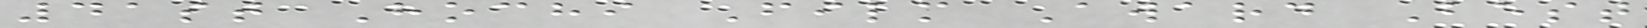41st Hochi Film Award Best
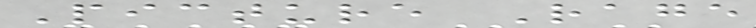Picture Rage
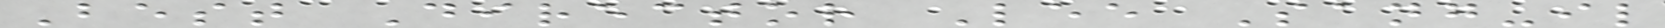Best Director Lee Sang-il
